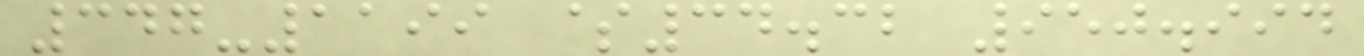347-1199 $34.32 950.994
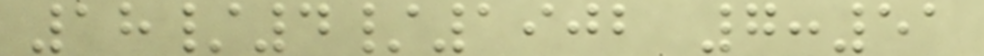18/4/1902 7:51
